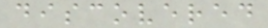discovered
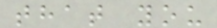that you
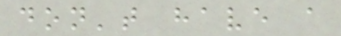don't have a
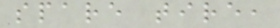spare tire,
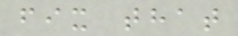fix that
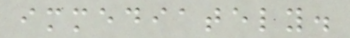immediately.
